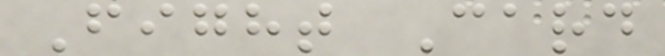Fight Card
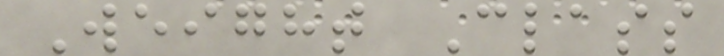Weight Class
